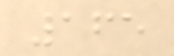165
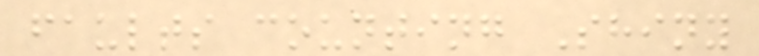faults counting Shiny
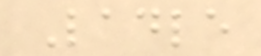Ladle
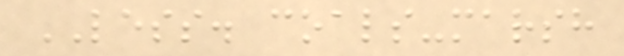LESS. coals-marsh
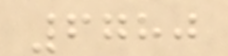6780
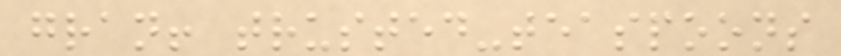gran! trusted-teaspoons
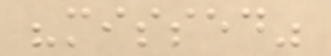"missed"
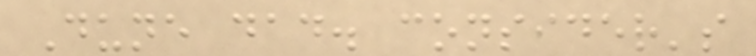Dune dad. consider's
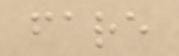fare
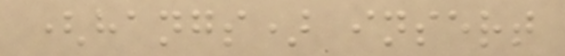(hangs) insert
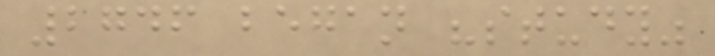2746 began "study"
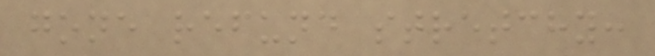gone refund stretchy:
